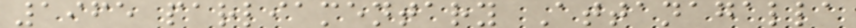1965 parliamentary Attanagalla
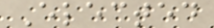Elected
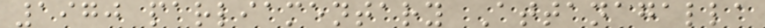1970 parliamentary Attanagalla
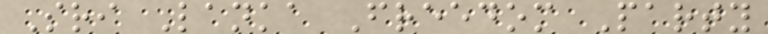Sri Lanka Freedom Party
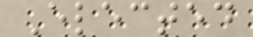Elected
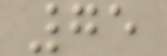75
